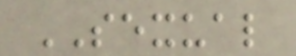SEXUAL
